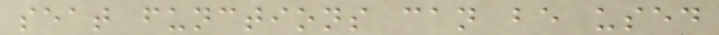seat functions can be used
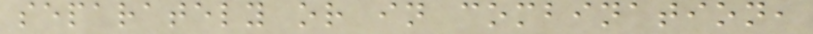separately or in combination,
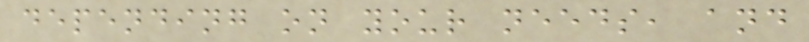depending on your needs, and
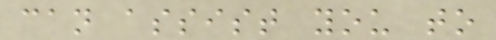can assist you to
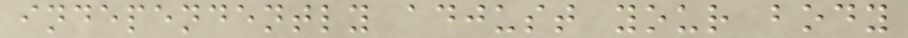independently adjust your body
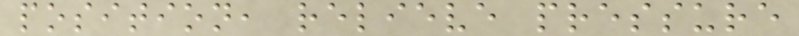position, relieve pressure
